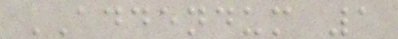ADDENDUM 1
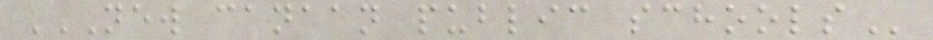NEW CANAAN PUBLIC SCHOOLS
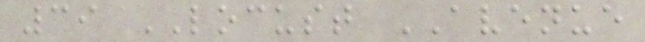39 LOCUST AVENUE
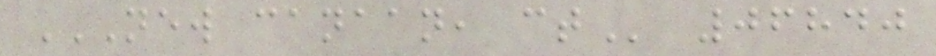NEW CANAAN, CT 06840
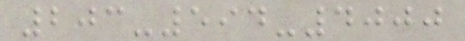203-594-4000
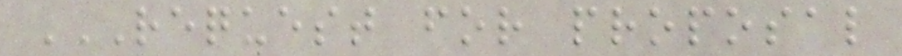REQUEST FOR PROPOSAL
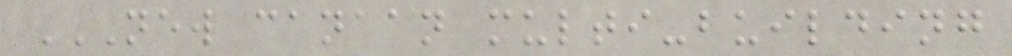NEW CANAAN MULTI-BUILDING
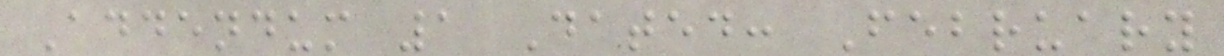Addendum 1 Dated: February
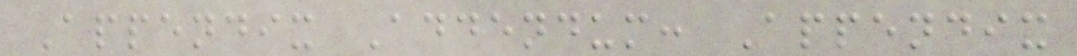Appendix Addendum: Appendix
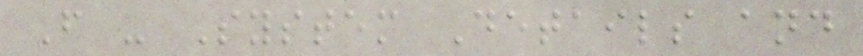F - System Details and
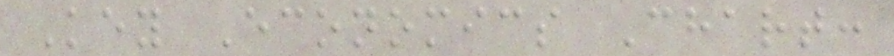Key Economics Chart:
